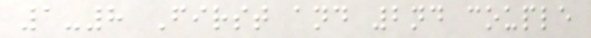1-8 First and 2nd couple
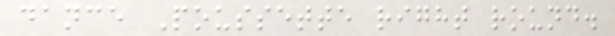dance Poussette right round.
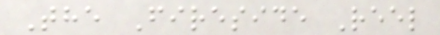The Fireside Reel
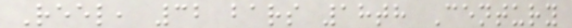Reel, 32 bars 18th Century
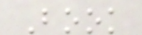Book
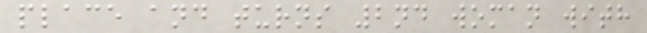place and turns 2nd woman with
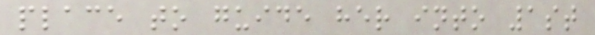place to guide her into 1st
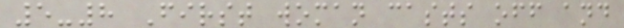5-8 First woman casts off and
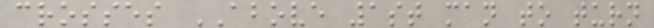crosses ABOVE 1st man to turn
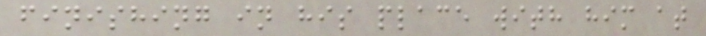finishing in his place with him at
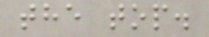the top.
